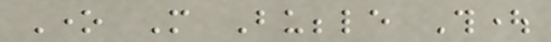One More Bubble Thought
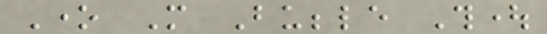One More Bubble Thought
